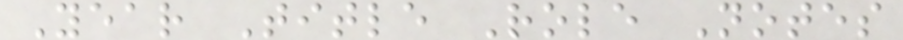Year Title Role Notes
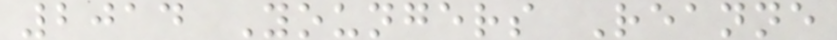2014 Youngers Reanne
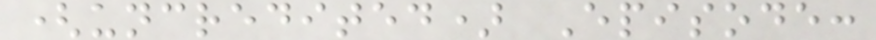(uncredited) Episode:
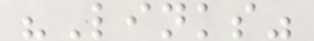"Links"
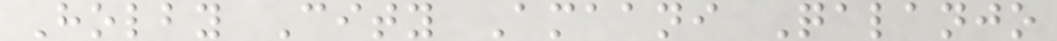Holby City Amaani Qalanjo
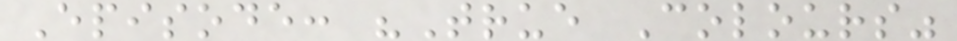Episode: "True Colours"
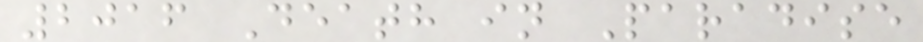2016 Death in Paradise
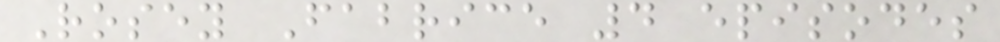Rosey Fabrice 4 episodes
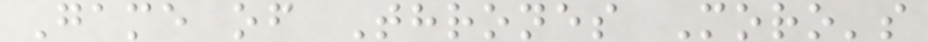Game of Thrones Moro's
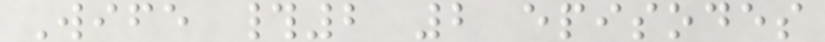Wife #2 2 episodes
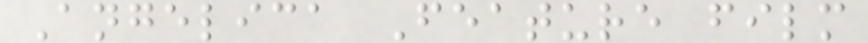Angelica Feature film
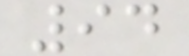94
